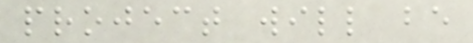project will be
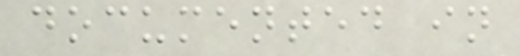documented in
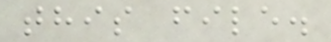this file.
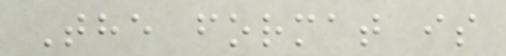The format is
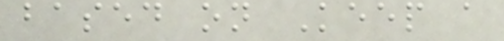based on Keep a
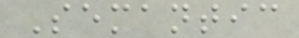Semantic
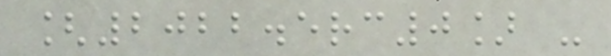[2022.5rc0] -
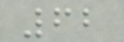62
